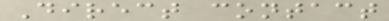Direct contact
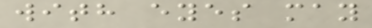with eyes may
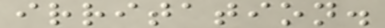irritation.
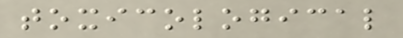toxicological
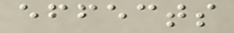effects
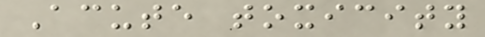Acute toxicity
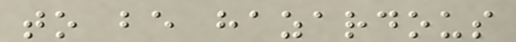to be hazardous
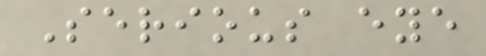Serious eye
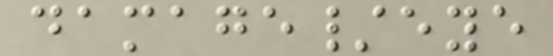damage/eye
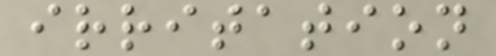irritation
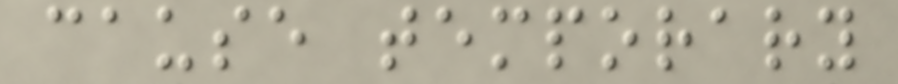cause temporary
